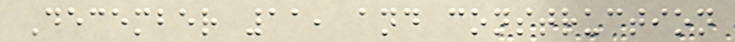December 11, and construction
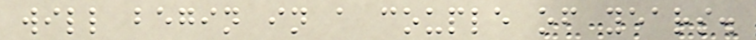will begin in a couple of years.
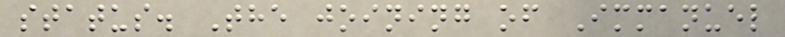status. The joining of Immanuel
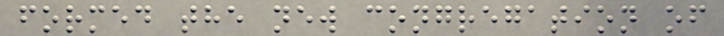formed the new congregation of
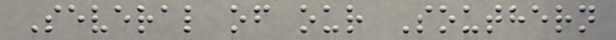Several of our Southern
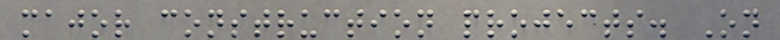major construction projects. On
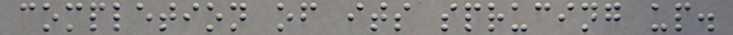completion of its sprucing up.
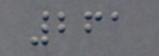261
